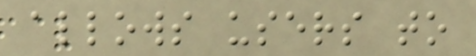allows users to
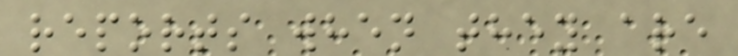reports when they are
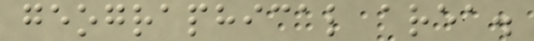geographical area.
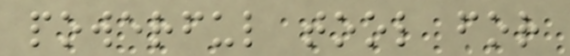powerful tool for
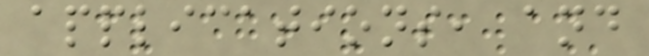applications, and
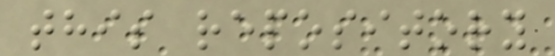this repository
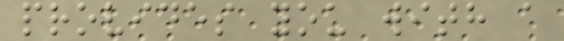provides you with a
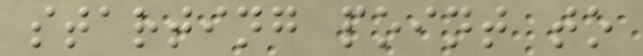starting point to
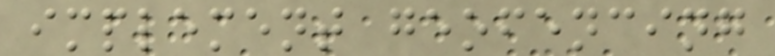implement geofencing
